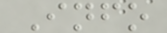Info
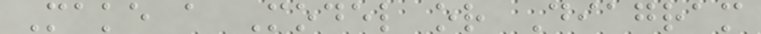Make a Model or Diagram
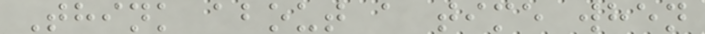Think about a time when
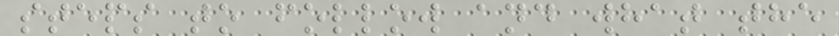steps to follow and what the
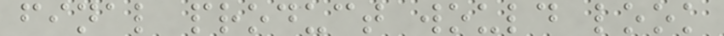final product would look
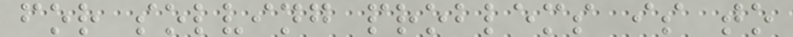for solving problems is to
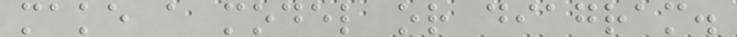make a model or diagram.
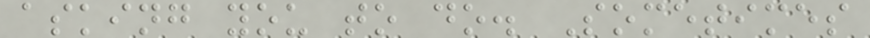asking you to do. Sometimes
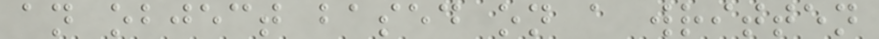an object based on a written
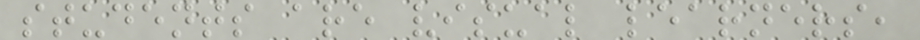students are visual learners,
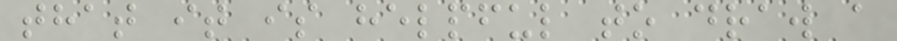that it is helpful to draw a
